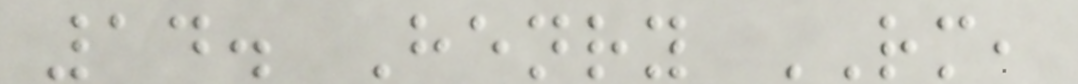14. Henry RM,
